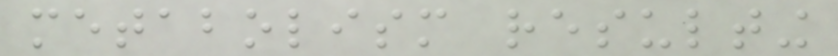metabolism resulting
